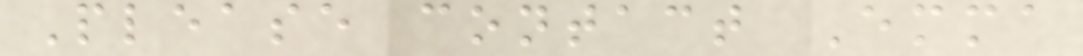Please contact Emma
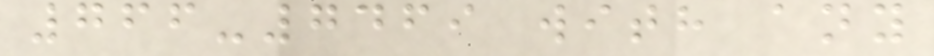766-7469 with any
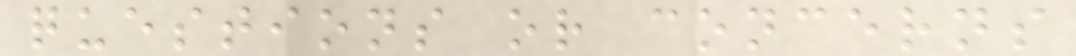questions or concerns
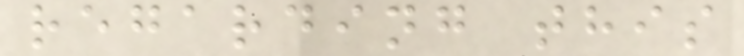regarding this
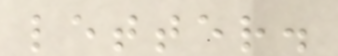letter.
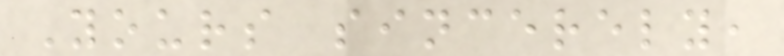Yours sincerely,
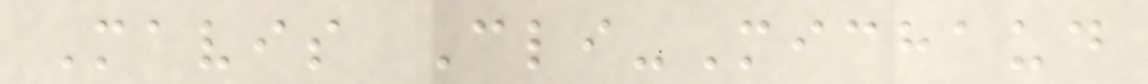Mavis Cli-Michaud
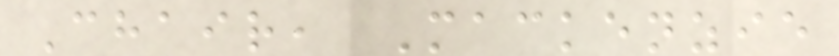Chair, Mackenzie
